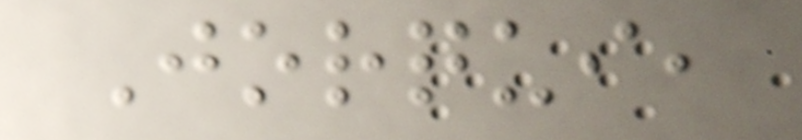Jorqui,
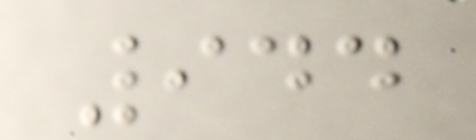944
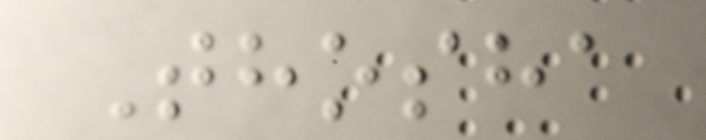Thosha
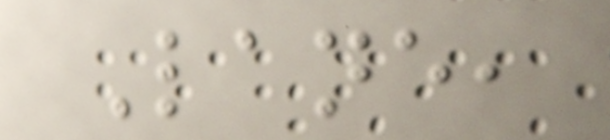Lane,
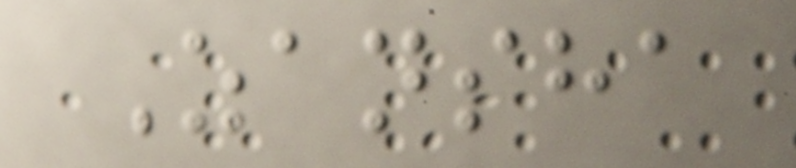Zansha
